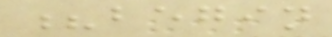?begin
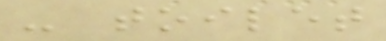- toilet
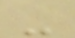-
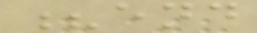?end
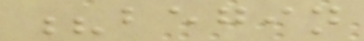?begin
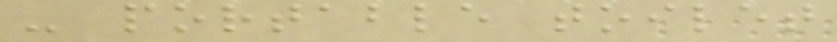- portable toilet
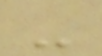-
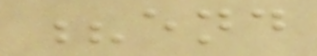?end
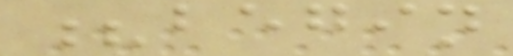?begin
